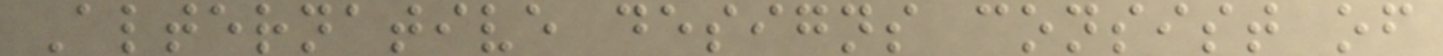Alternative designs consist of
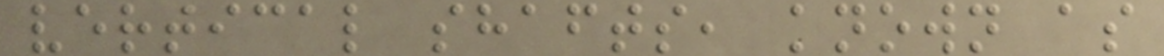vertical shafts, known as
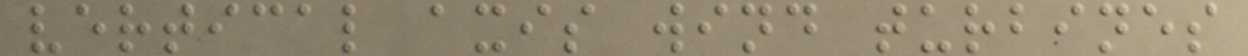vertical axis wind turbines
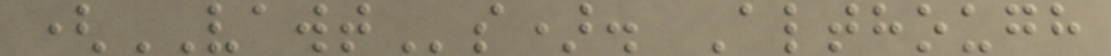(VAWTs). Although
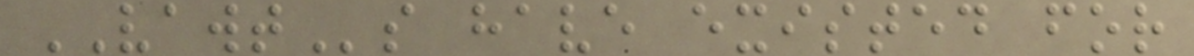VAWTs have existed for
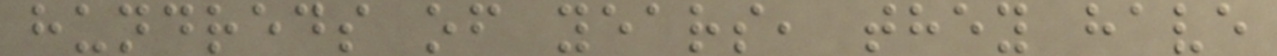hundreds of years, they have
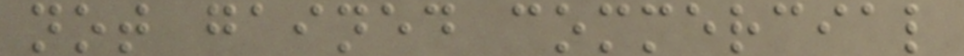not gained commercial
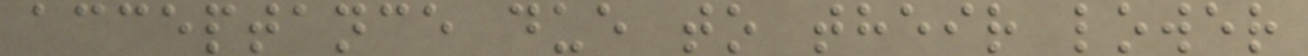acceptance due to their lower
